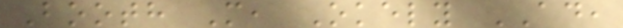Booth M, Okely AD,
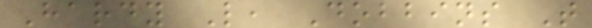Hardy L, Dobbins T
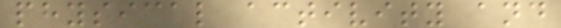physical activity and
